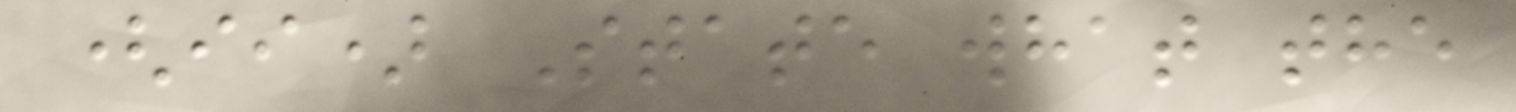(ii) State what the
